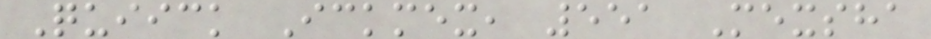Quiick Ickmex, 551 Mexsha
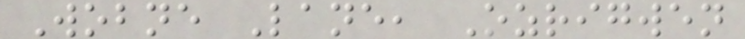Wobne Lane, Ozrigwen
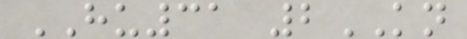HU31 2KN
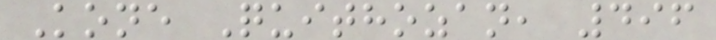Kone Quithozan, 496
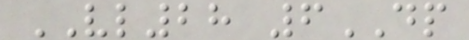VL28 6DP
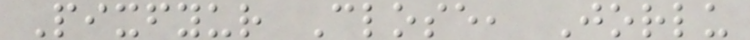Pixfyur Close, Jorlu
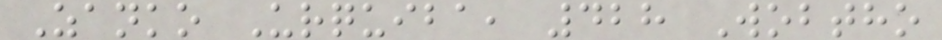Zanko Urquiba, 428 Wobtho
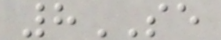8SE
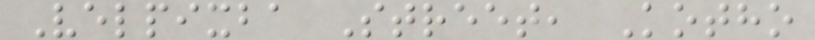Velpixba Street, Kotho
